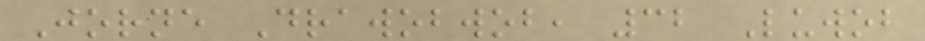Jorne Drawobwob, 32 Luwob
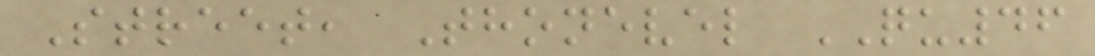Street, Thonevel QU46
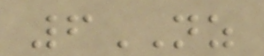6NZ
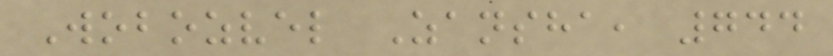Wobozvel Zansha, 744
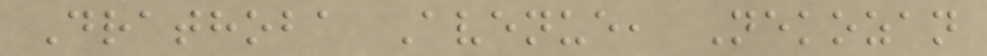Drathoba Avenue, Nekozan
